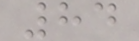84
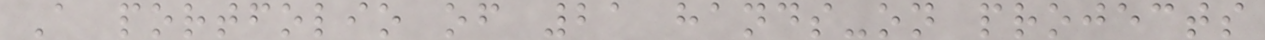A portfolio of 21 hands-on projects
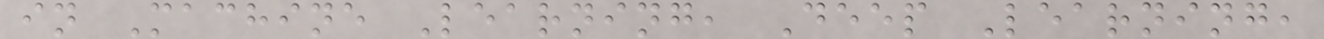in Machine Learning, Deep Learning,
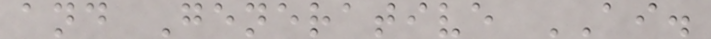and Generative AI.
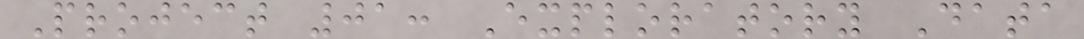Project 01: Exploratory Data
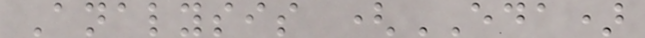Analysis (EDA)
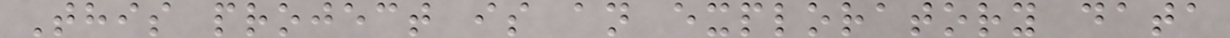This project is an exploratory data
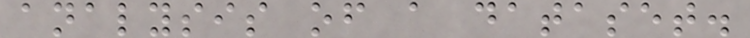analysis of a dataset.
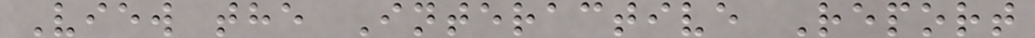View the Interactive Report
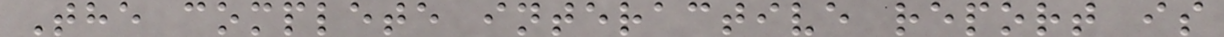The complete interactive report is
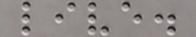live.
